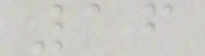16
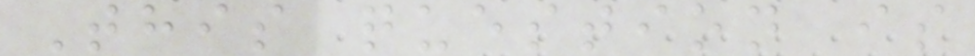This question is
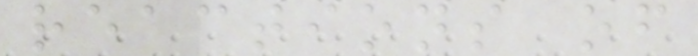reactions of
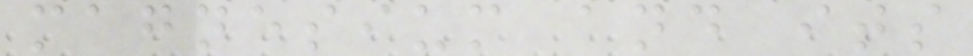magnesium and its
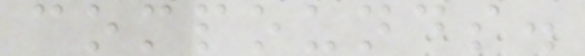compounds.
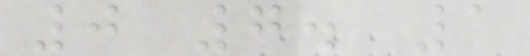0 7. 1
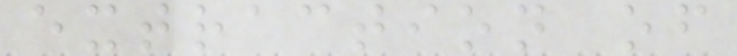extraction of
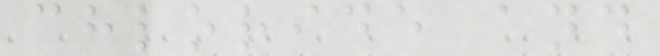chloride and
